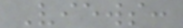Views:
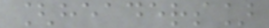[headers]
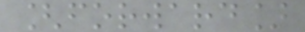[forward]
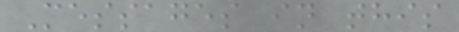Messages in this
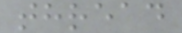thread
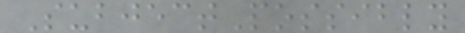SubjectPossibly
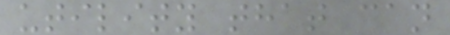utility that can
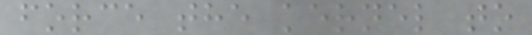force the kernel to
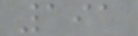191
